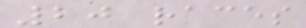20 races
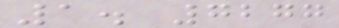1. 7277
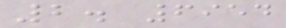2. 6954
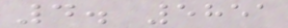4. 5851
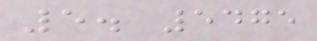5. 5475
